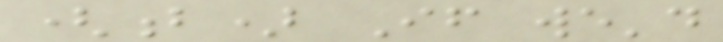(b) If we'd
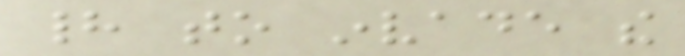had to invade the
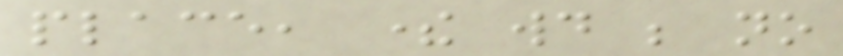place, there would be no
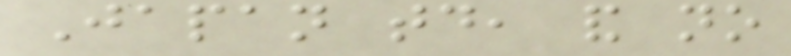Japan today, and no
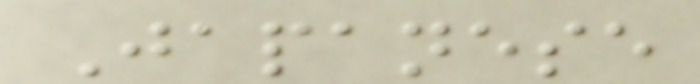Japanese
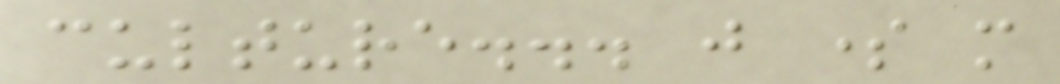culture... just some more
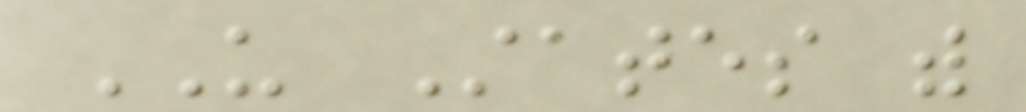US States with
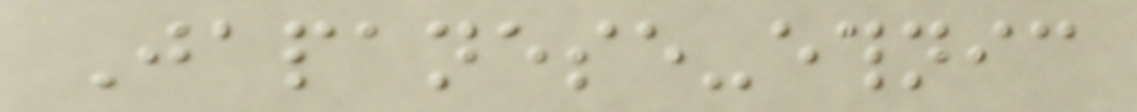Japanese-ethnic
